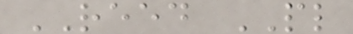REED PL
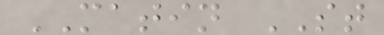MATIN ST
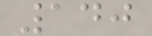140
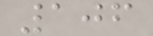106
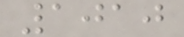1010
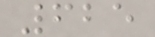625
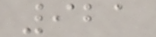921
